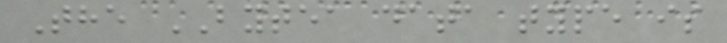The BYTEA data type is
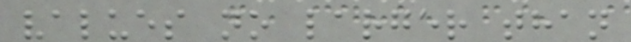values no larger than
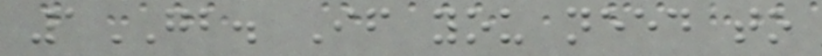1GB. If you need to
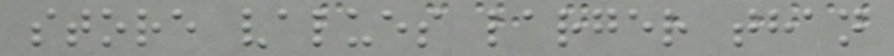store values larger than
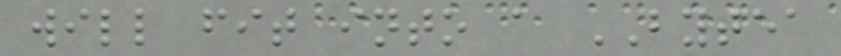will fit into a BYTEA
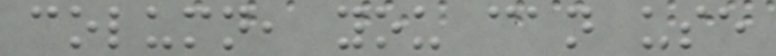column, you can use
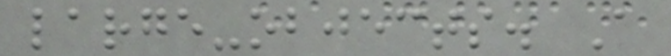large-objects. A
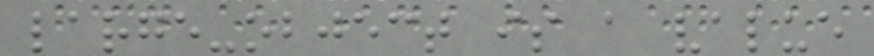large-object is a value
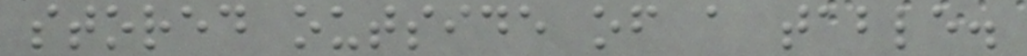stored outside of a table.
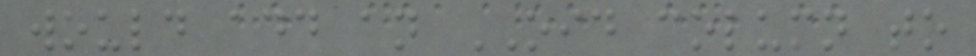would add an OID column to
